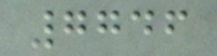7746
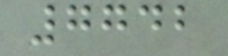7742
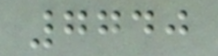7740
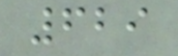629
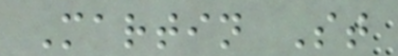Martin St
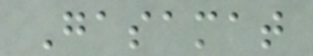Gasamat
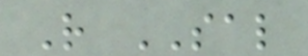R SAL
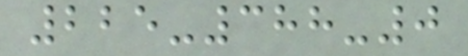225-388-0
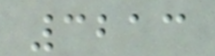3213
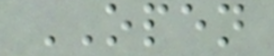OPEN
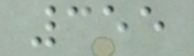355
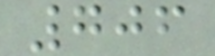706
